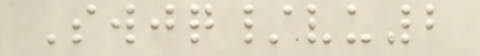Swjq/vu2
